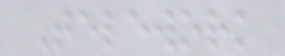Telework
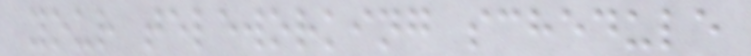your teleworking schedule
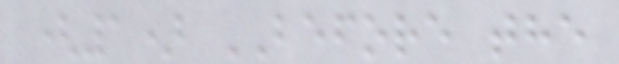(1) BEFORE the
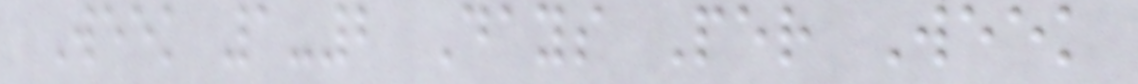Week 1-2 Days Per Week
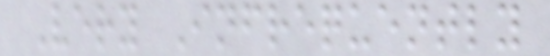Very Infrequently
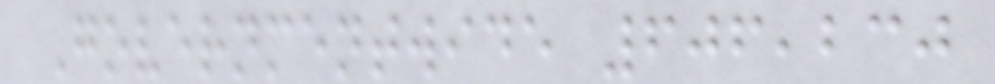Governmentwide 606,230
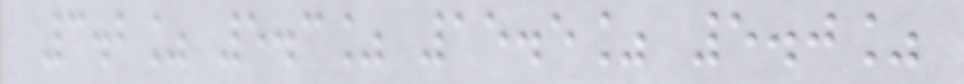3.2% 5.3% 15.5% 5.0%
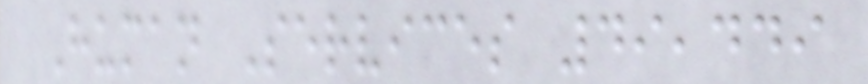Human Services 49,449
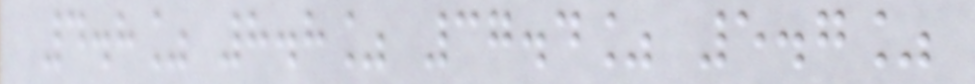4.8% 8.8% 37.4% 5.7%
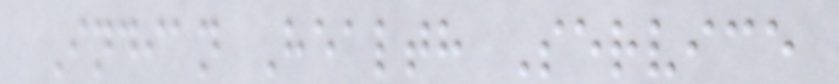Indian Health Service
